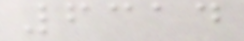6314
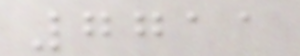7711
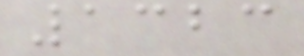1323
